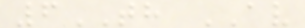6TH AV
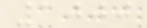1000
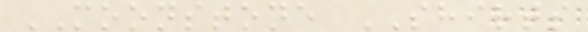MOONSTONE SHIRTS
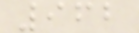962
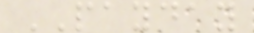PAYDAY
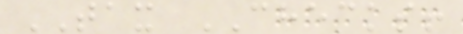TAX CHECKS!
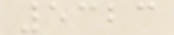5323
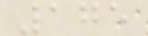175
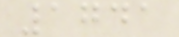1741
